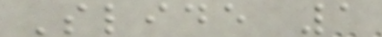Slide 1
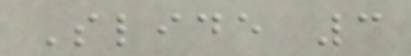Slide 3
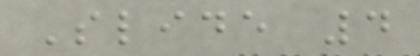Slide 4
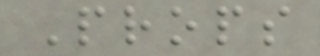Props
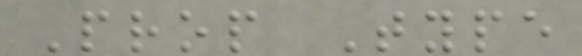Prop Type
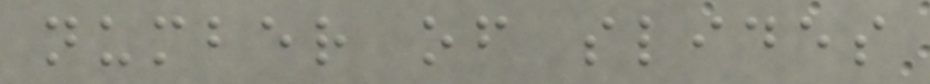number of slides
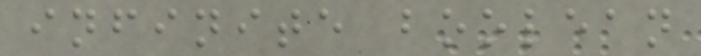infinite boolean
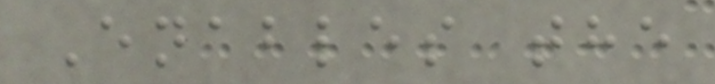Enables the
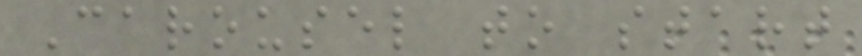Carousel to start
